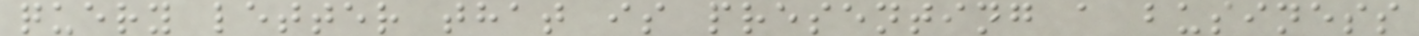query letter that is presenting a business
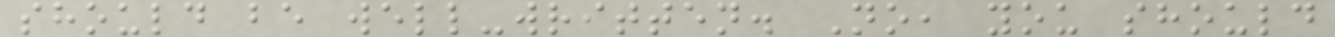should be well-written. No, you should
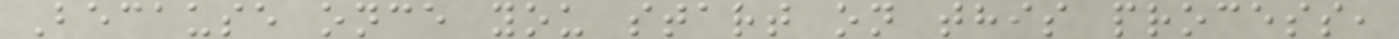Because once you start on this process,
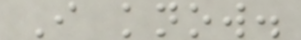I know.
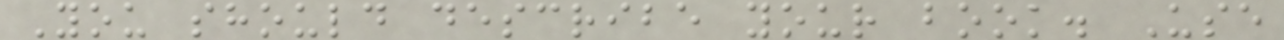You should describe your book. Use
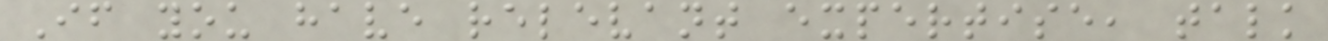If you have relevant expertise, talk
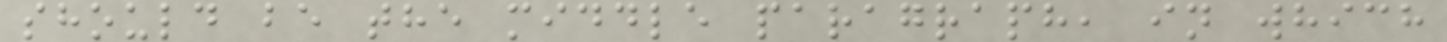should be the middle paragraph, in which
